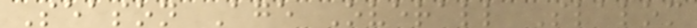Season Age Overall Slalom
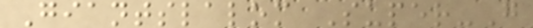Giantslalom Super-G
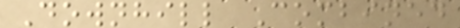Downhill Combined
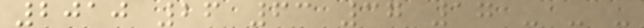2010 26 63 37 17 - - -
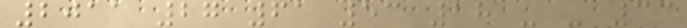2011 27 61 53 18 - - 33
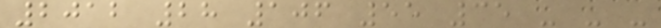2012 28 106 55 35 - - -
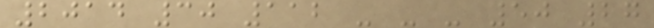2014 30 112 - - - 50 27
